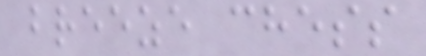breeze chess
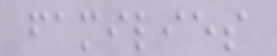families
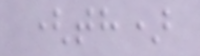(th)
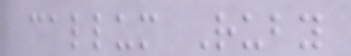callum Ruby
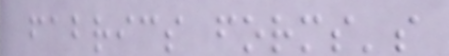fabrics forms's
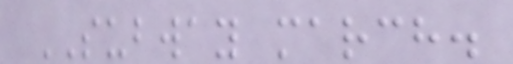SUBWAY march.
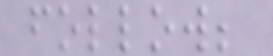follow;
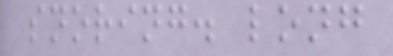snoring. long
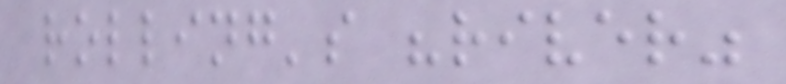rolling's "river"
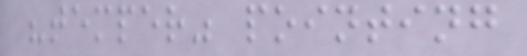"temper" pointing
